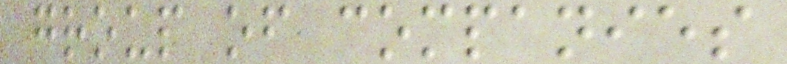group of companies
